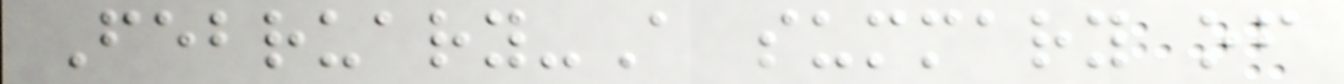February-A summary of
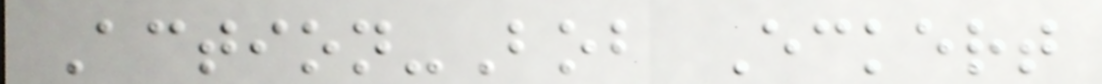Action-Bob Eckert
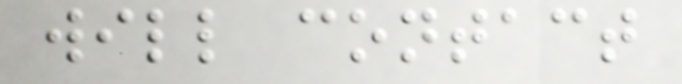will contact
